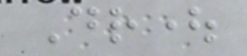Drought
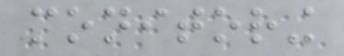monitoring
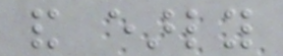and early
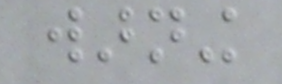warning
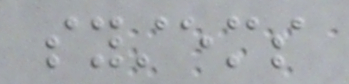systems
